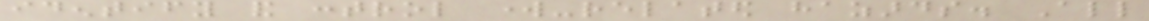identify and control work-related hazards. All
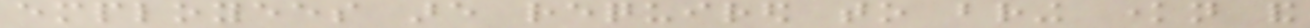employees are required to bring known and
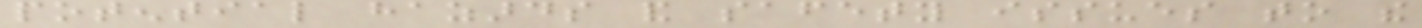potential hazards and safety issues to the
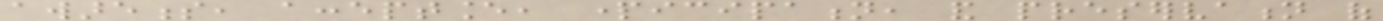awareness, acceptance, participation, and preservation of
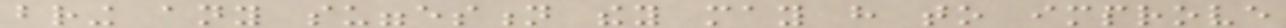bring any suggestion they may have to improve
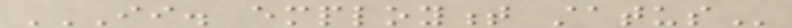II. EMPLOYMENT STATUS
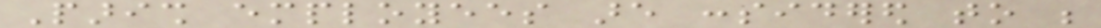Parish employees are considered to be
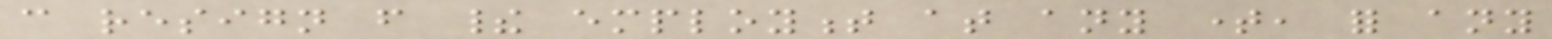can resign from their employment at any time, for any
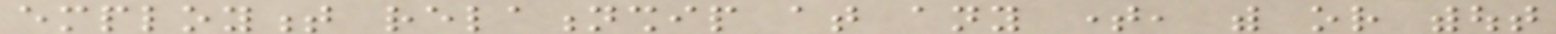employment relationship at any time, with or without
